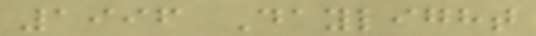1996 Daylight
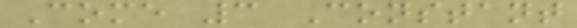Come 3 Constant
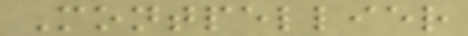Montpellier
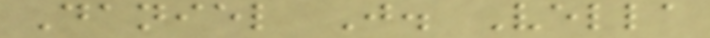Daniel J. Vella
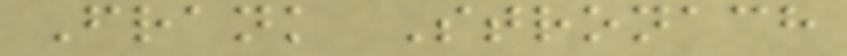Frank Stronach
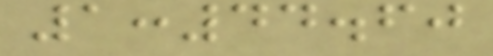1:44.60
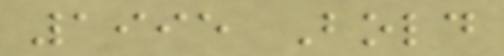1995 Bold
